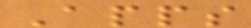Apps
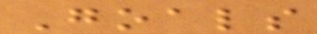Goals
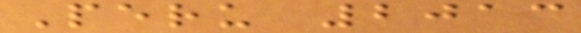Peru 2013
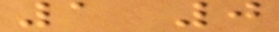1 0
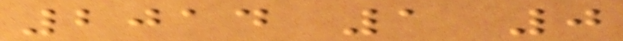2014 1 0
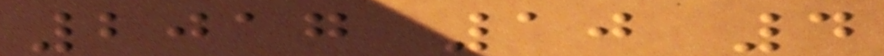2017 10 4
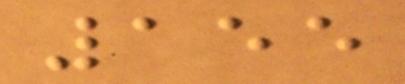155
